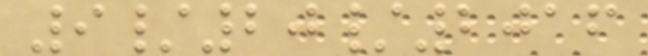9/20/2016
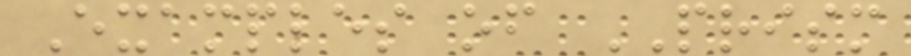Examples of PRISM
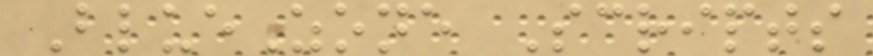BlueZone Scripts
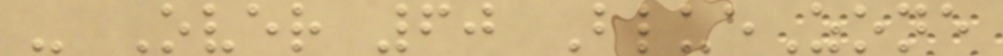- Over 60 BlueZone
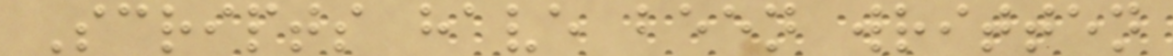Scripts have been written
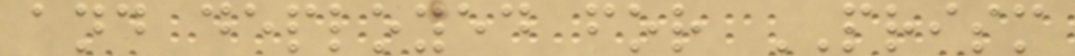and deployed for PRISM
